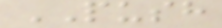PUSH
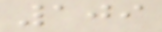109
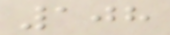108
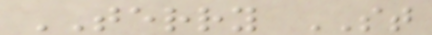TERRY ST
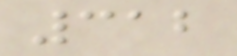312
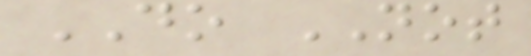DO NOT
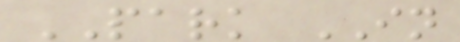PARK IN
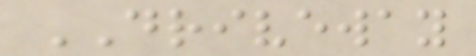DRIVEWAY
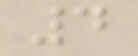4
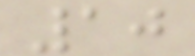10
